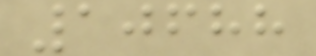10688
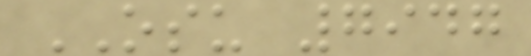OSU 7947
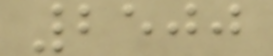2500
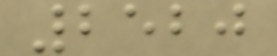2520
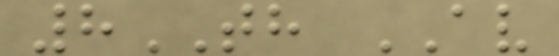8TH AV
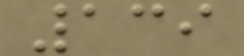139
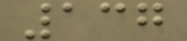137
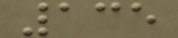135
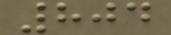804
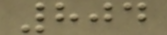804
